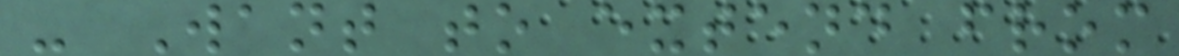- Want to extend from
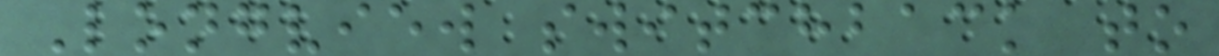Longview switchback to
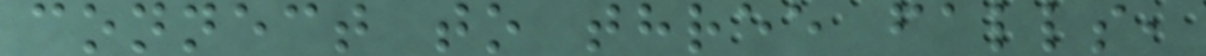connect to three falls,
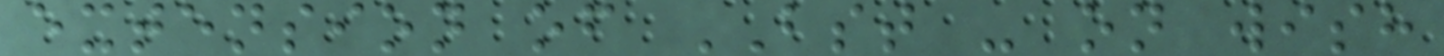extension of BST - on wish
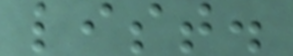list.
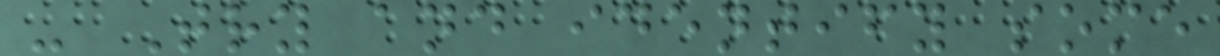- Try and identify some
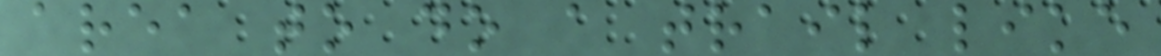area to do a trail like
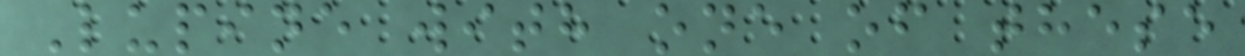Lupine with one of these
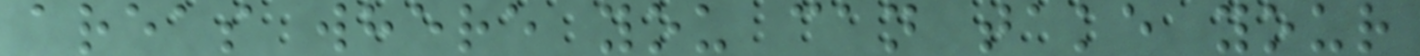areas where you can take your
